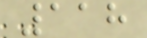118
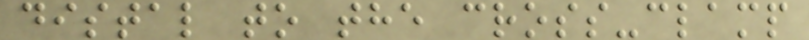distal to the cross-clamp
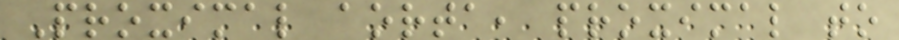Proximal aorta, proximal to
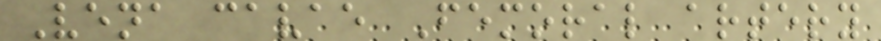Vena cavae Femoral artery
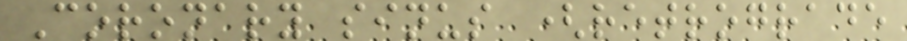Coronary sinus (retrograde
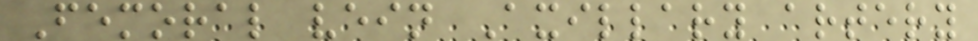Femoral vein Axillary artery
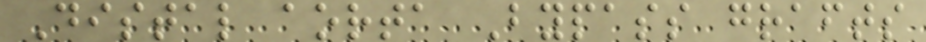Distal aorta Bypass grafts
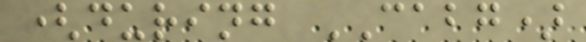(during CABG)
